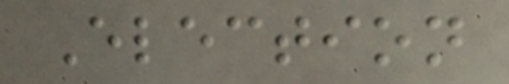Election
